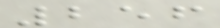256
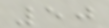50
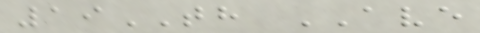19TH AVE
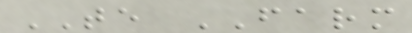TE FARM
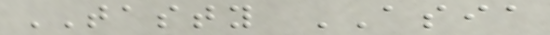TASTY ASIA
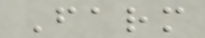Farm
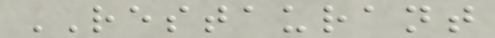RESTAURANT
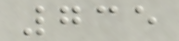735
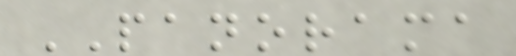PANORAMA
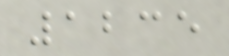1235
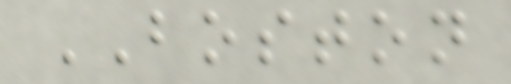BOSTON
